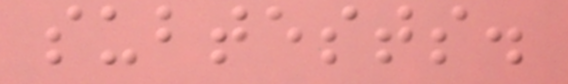subtests.
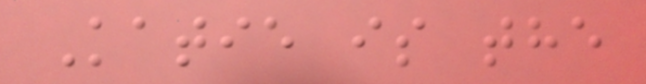Katie is the
